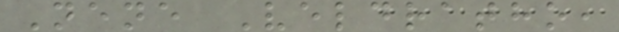Nene Veldratho,
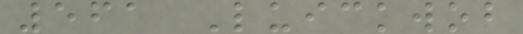561 Luickwob
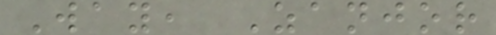Way, Zanjor
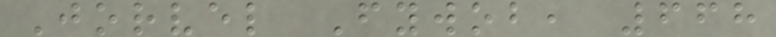Jorvel Fywob, 668
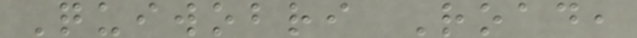Quiwobri Road,
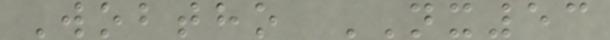Wobtho NX53
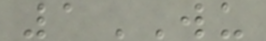1WU
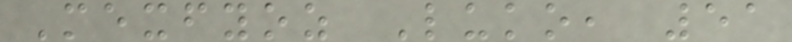Mexfyoz Luko, 51
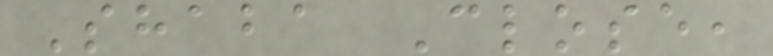Shaba Close,
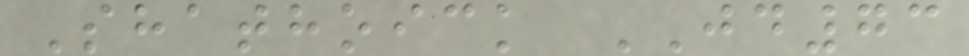Shathoick JD73
